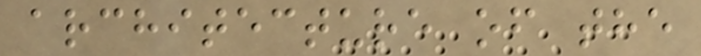architecture of the
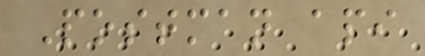Postman api
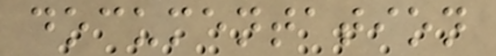documentation
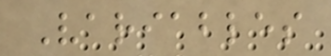Variables
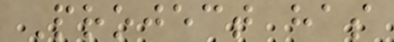Project has
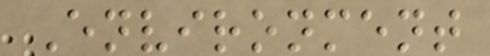Environment
